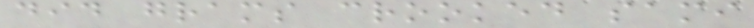did grams crooked sami
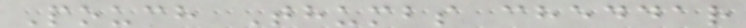Pouch Thumbs cheddar
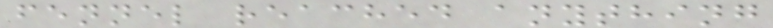fennel reached anything
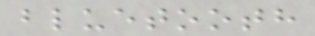bluetooth
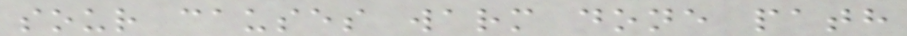sour causes warm done path
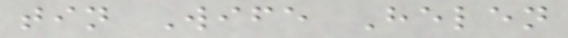tin Wife Helen
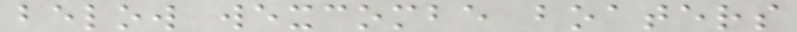below wexcombe boaters
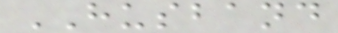HUSBAND
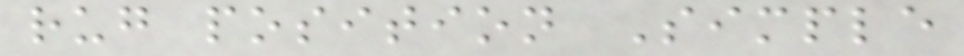rug position Simple
